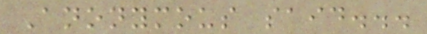Anonymous said...
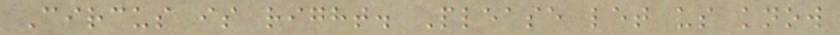Circus is right. Please let us know
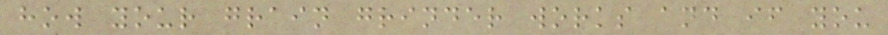how your grain grinder works and if you
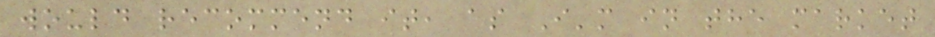would recommend it, as I'm in the market
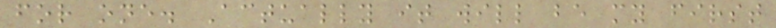for one. Actually it will be my first
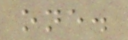one.
